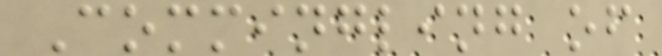Commingling of
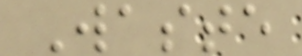Waste
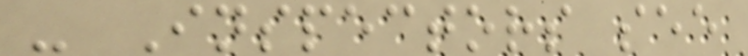- Inspectors see
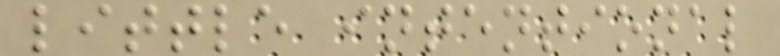little intentional
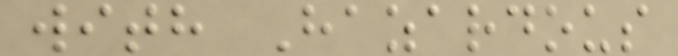with Hazardous
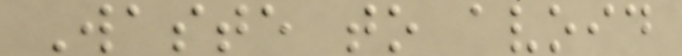Waste to avoid
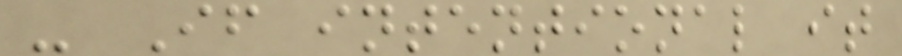- If intentional it
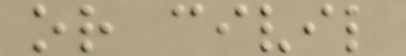or civil
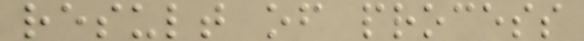result of process
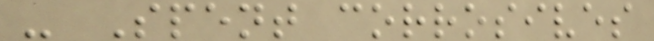- Spent corrosives
